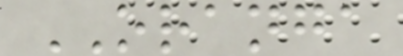ORANGA
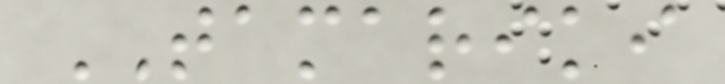TAMARIKI
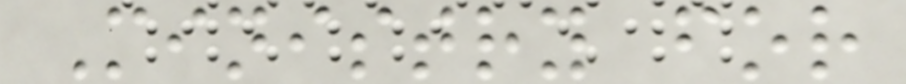Ministry for
